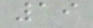19
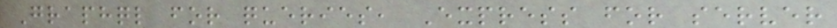Graphql for queries, Express for server
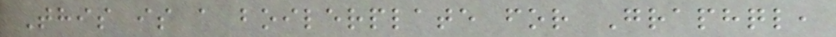This is a boilerplate for Graphql,
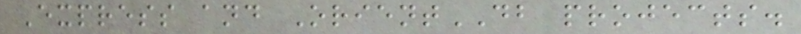Express and OrientDB projects.
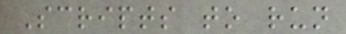Scripts to run
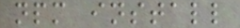npm install
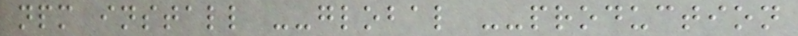npm install --global --production
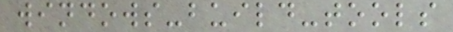windows-build-tools
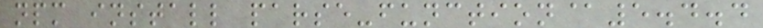npm install parse-function@5.4.4
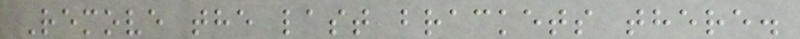Remove the last brackets there.
